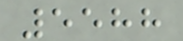5588
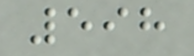598
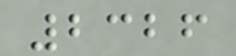2326
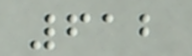612
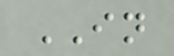IN
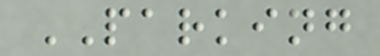PARKING
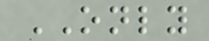ONLY
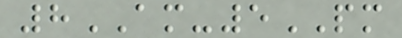8AM-5PM
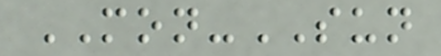MON-SUN
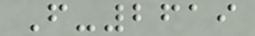F-2619
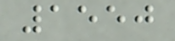1550
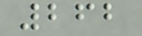262
